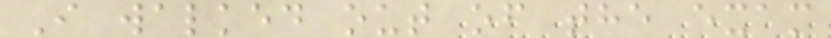I walked out of the exam
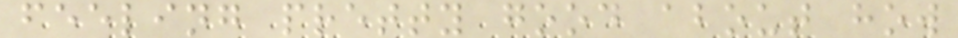feeling pretty good about how
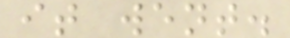it went.
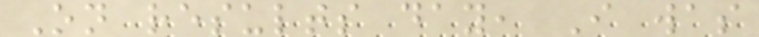On results day, I was
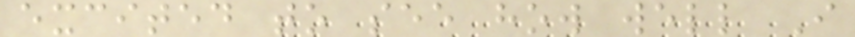excited to see how well I
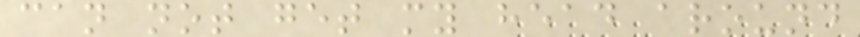can not get my head around
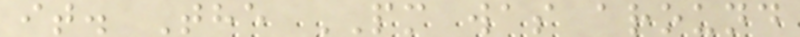it. The PM was around
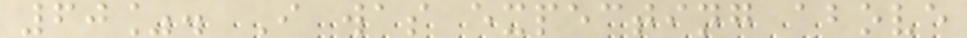60%. I was expecting above
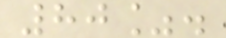80%.
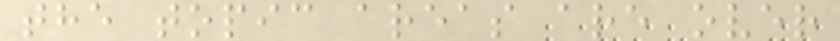the topic areas are over
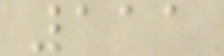111
